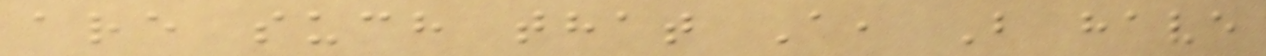are such that A, B have
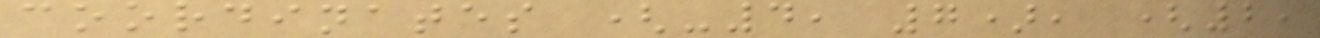coordinates (-4, 7), (2,
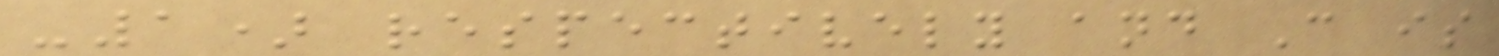-1) respectively and C is
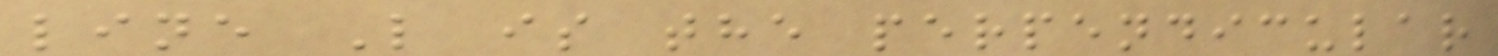line L is the perpendicular
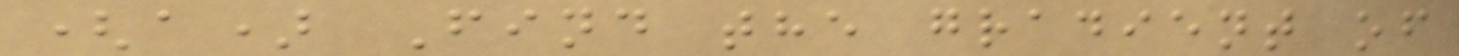(a) Find the gradient of
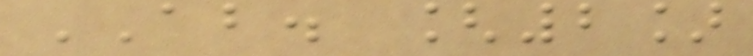AB. [2]
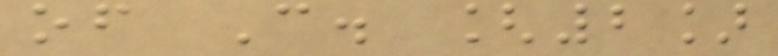of C. [2]
